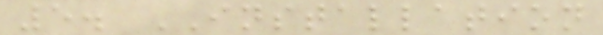5. INSTALLATION
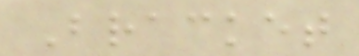Bracket
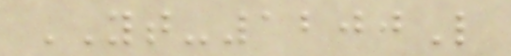YT-1200L
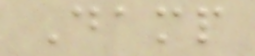Damp
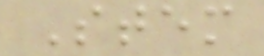Stem
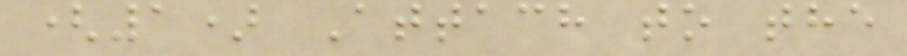(1) Attach to the
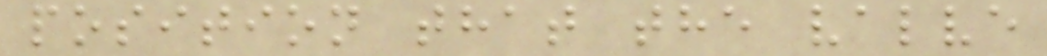position that the valve
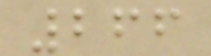266
